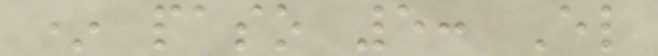* paso 5: El
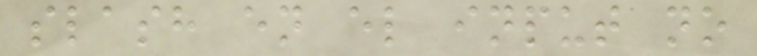slash en el input no
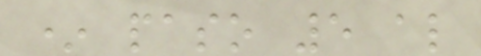* paso 5 al
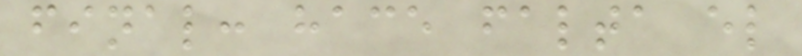final: hace falta el
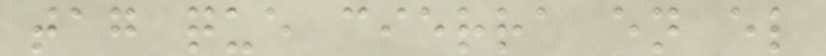tag que cierra en el
